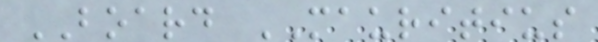BOARD MAURITIUS
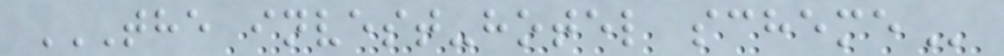THE INVEST-HOTEL SCHEME
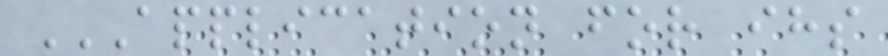APPLICATION FOR IHS
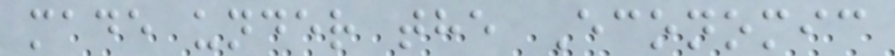made under the Economic
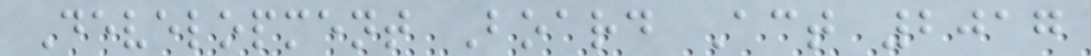Development Board Act 2017
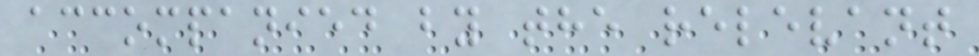accompanied by the relevant
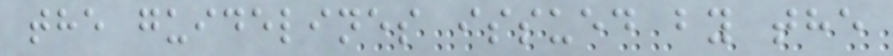the guidelines issued by the
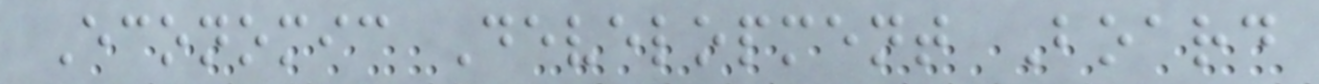Economic Development Board
